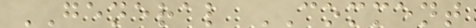GENERAL COMMENT
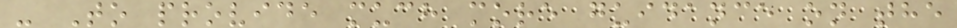- To provide much more guidance on the
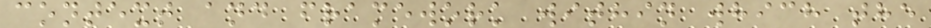context and framework within which the
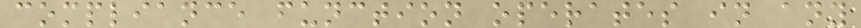compliance function operates in any
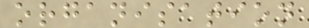organisation
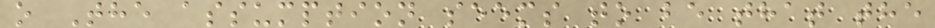o The assumption seems to be that the
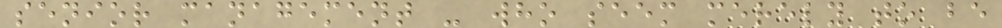senior management - who seem merely to be
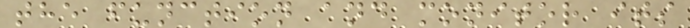the function and monitor its
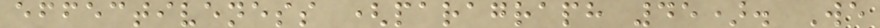effectiveness (paragraph 45). We
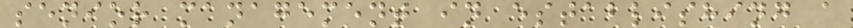senior management in establishing a
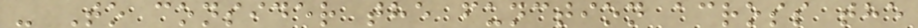- To consider the function across the
